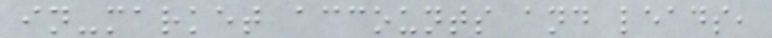in-market accounts and leads,
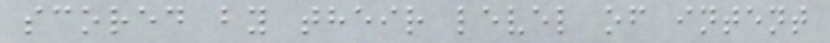scored by their level of intent
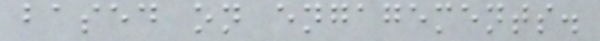based on engagements.
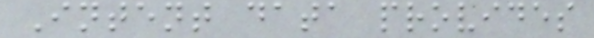Intent data provides
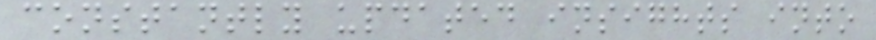constantly updated insights into
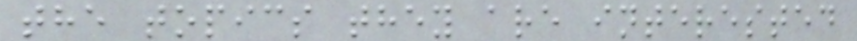the topics they are interested
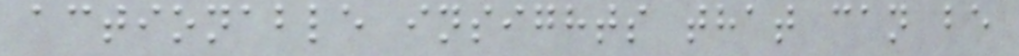actionable insights that can be
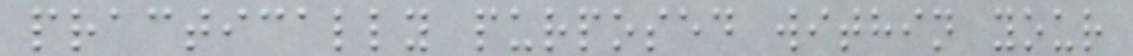practically purposed within your
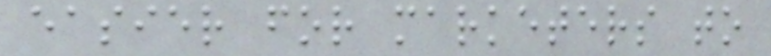easier for marketers to
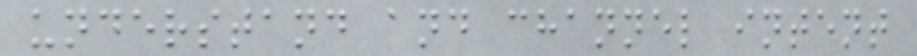understand and channel intent
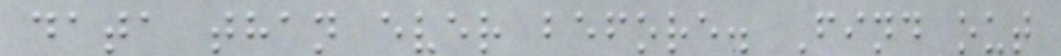data than ever before. Find out
